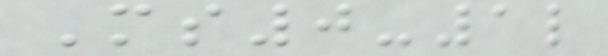Ms0-1l
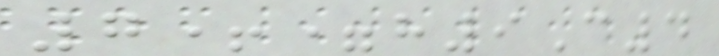7+=h9C4
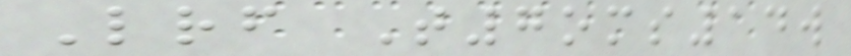Lrf T7oms14w
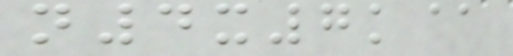n4x7k@
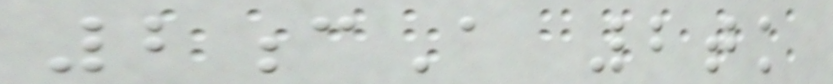2cA 2tk
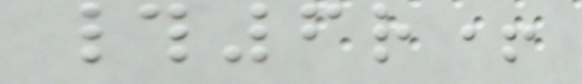#6r+
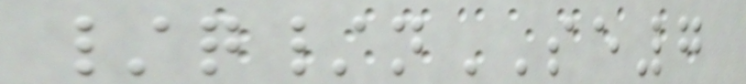/q/nSE7
